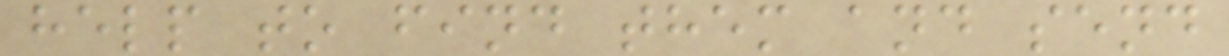help to find them and send
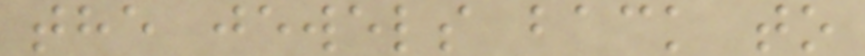the jewels back to
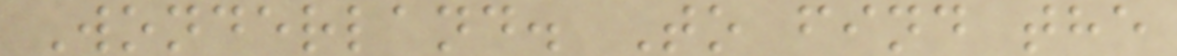Wonderland. To find the
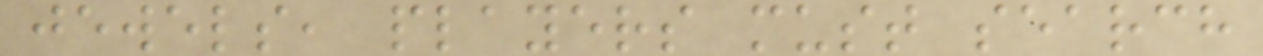jewels, players must search
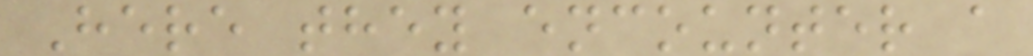Here they encounter a
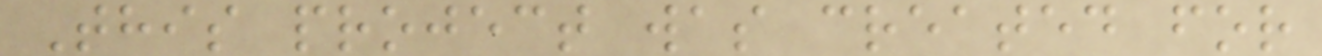This project was created for
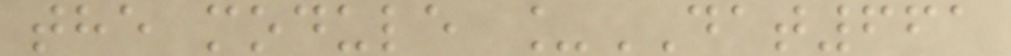the module _DAT661
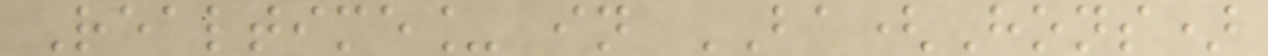Realtime_ in BA(Hons)
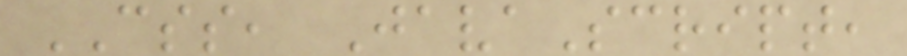CSS, JavaScript,
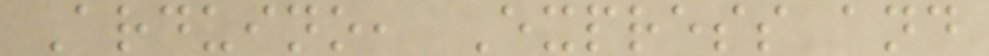Arduino, Express and
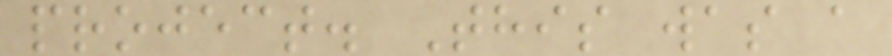project. This was a
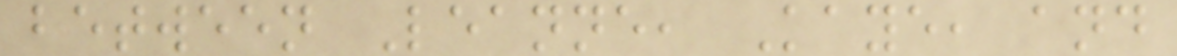between Leanne, Kaye, and
